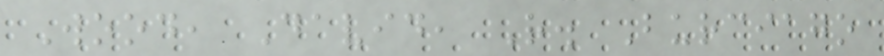Wood, David, R. Burciago
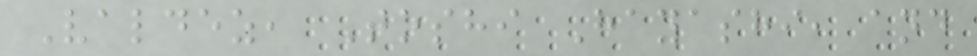Valdez, Toshi Hayashi, and
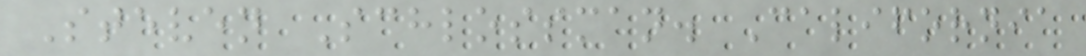Steven Schlossman. California
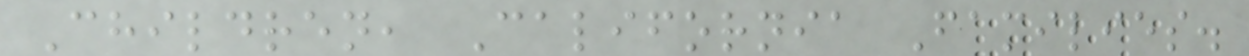Children, California Families.
